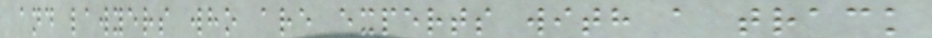and lawyers who are experts with a track
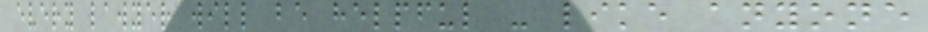every lawyer will be helpful - like anyone
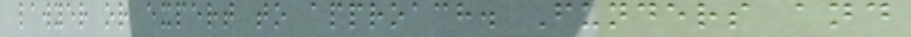lawyer or expert to approach. Funders and
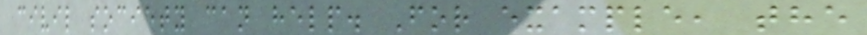civil society can help. For example, the
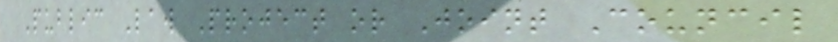Public Law Project or Joint Council
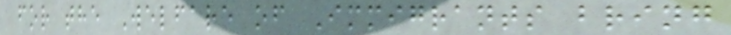for the Welfare of Immigrants bring
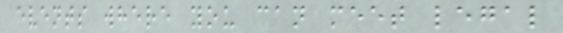events where you can meet legal
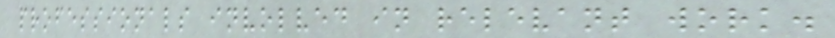professionals involved in relevant work.
